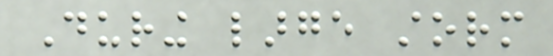During large storm
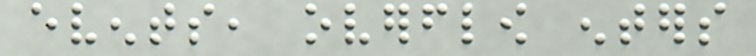events, overflow enters
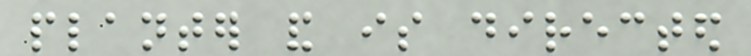planter and is directed
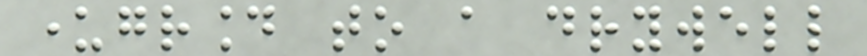underground to a drywell
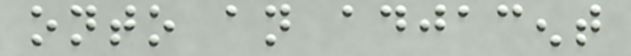onto an adjacent
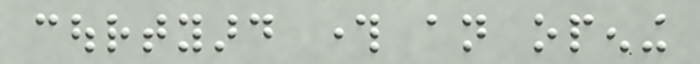courtyard through an opening
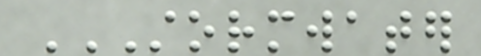STORMWATER
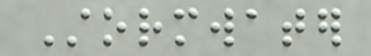Stormwater
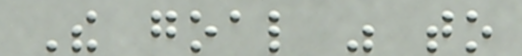The goal was to
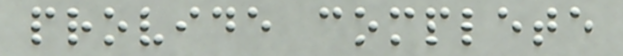provide complete
